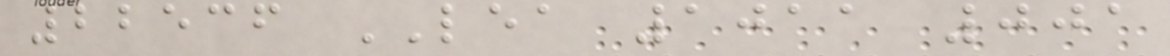22536 LEA 1011 001
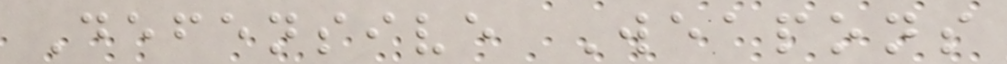Defensive Weapons
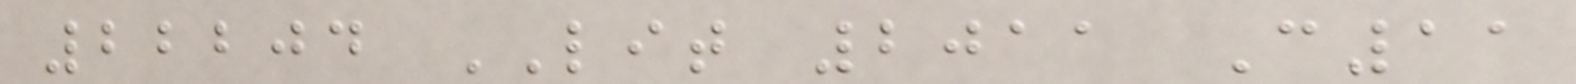22204 LIT 2011 C11
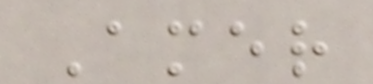Amer
